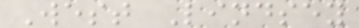West Lindsey
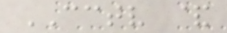CCTV &
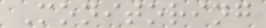Monitoring
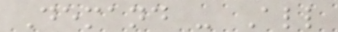Demand - All
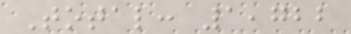Total: 1,722
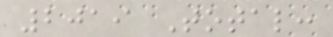2019 Total:
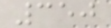350
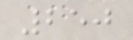250
